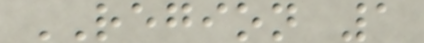REGION 1
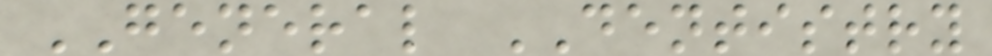GENERAL DENTISTRY
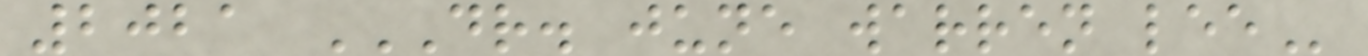2021 DR. JUNE WARREN LEE
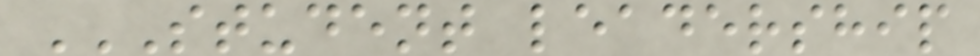STUDENT LEADERSHIP
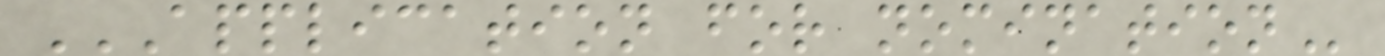APPLICATION FOR NOMINATION
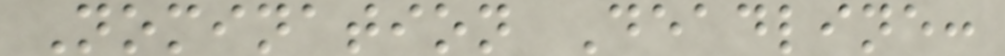Nomination Deadline:
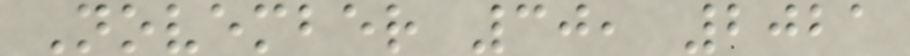November 30, 2021
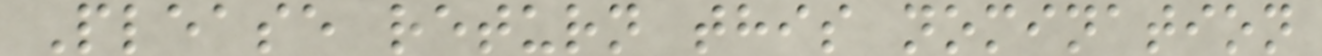Please return this nomination
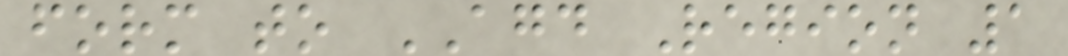form to AGD Region 1
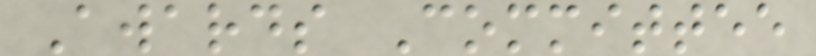Awards Committee
